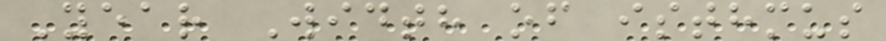Year Width of isthmus
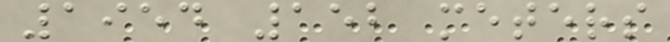1954 152 meters
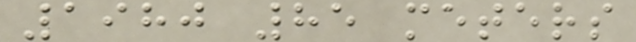1980 85 meters
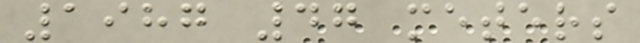1987 47 meters
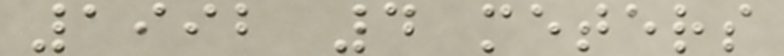1992 4 meters
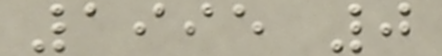1995 0
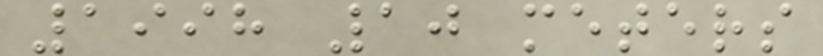1998 10 meters
